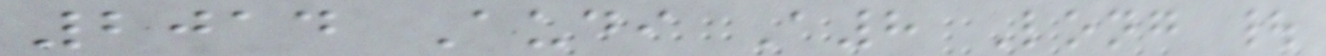2014 Audi A8 Long |
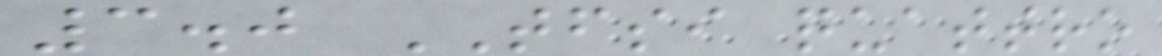3.0 TFSI quattro
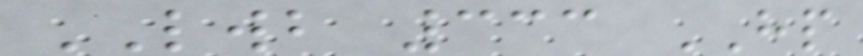LWB 333 HP
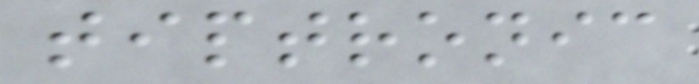tiptronic
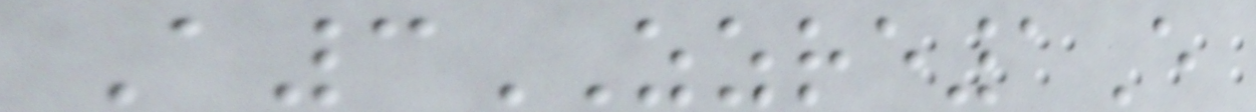A3ZZRE1E
